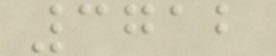3712
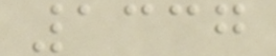1337
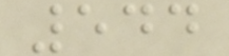544
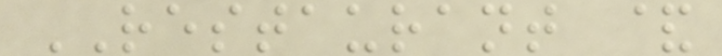RESTAURANT &
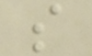s
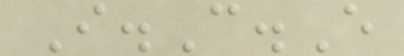I.C.E
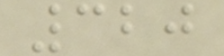320
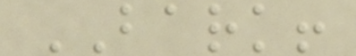BARK!
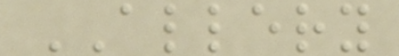ALLERY
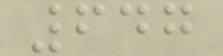647
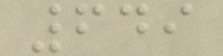649
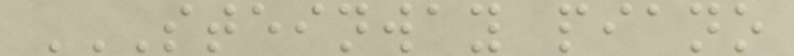STEINWAY PIANO
